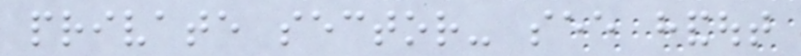private sector- see handout
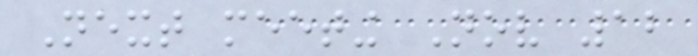Next meeting Nov 12
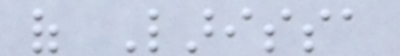of Larissa
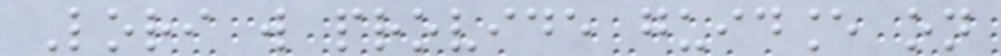Lori will provide guidance on
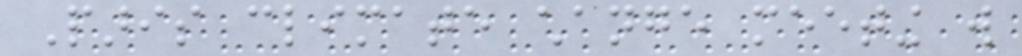Paris climate change meeting will
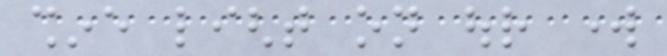shine light on our work
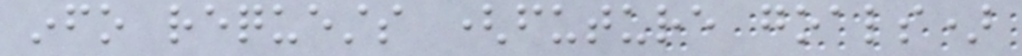info requests (future goals)
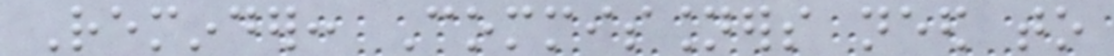Reminder: Commissioners need to
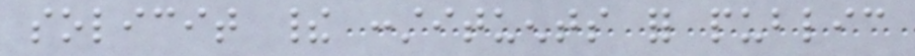solicit their constituents for public
